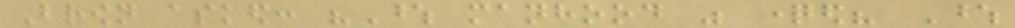Brown asked: "Whose manhood was questioned? Whose
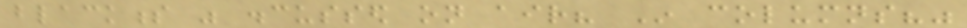blackness was discussed on air? In columns?"
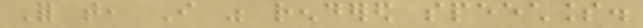For that, I was rendered speechless.
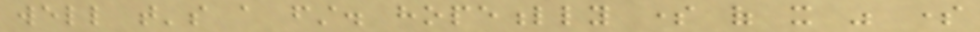well that's a first. hopefully some of it was some
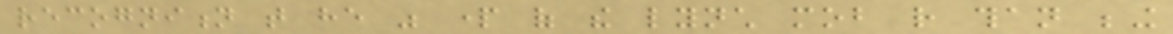recognition that he was part of the lynch mob rather than being
